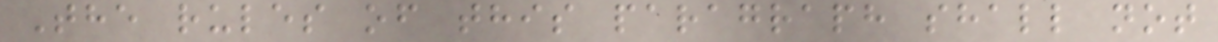The rules of this paragraph shall not
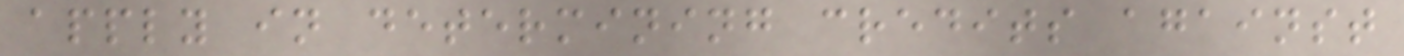apply in determining credits against
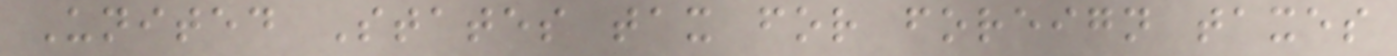United States tax for foreign taxes
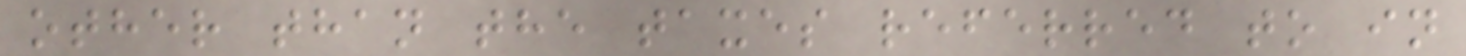other than the taxes referred to in
